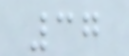37
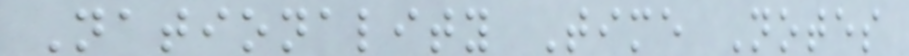Nationality Time Notes
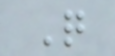Q
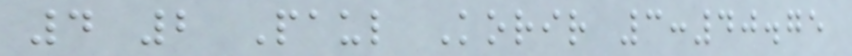4 2 Paul Korir 3:40.75
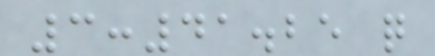3:41.25 q
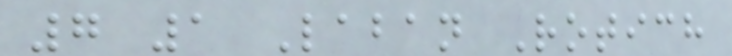7 1 Laban Rotich
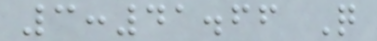3:41.66 Q
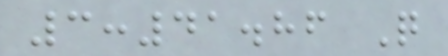3:41.86 Q
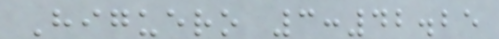Higuero 3:42.25
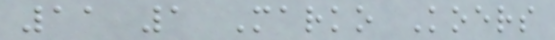11 1 Marko Koers
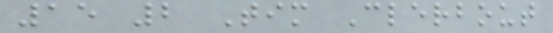15 2 Tim Clerbout
